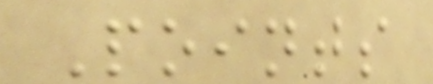Points
